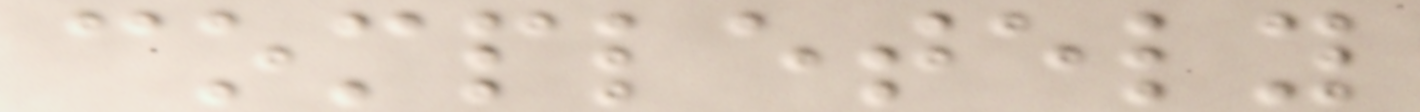completely
